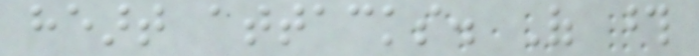heart attacks. Of those
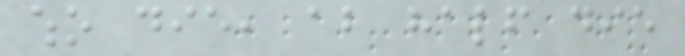who die, about half die
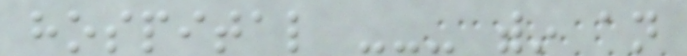hospital --- within an
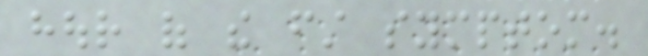hour of the first symptom.
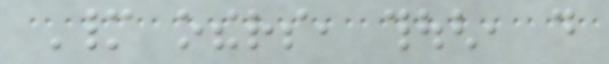Many others, though, do
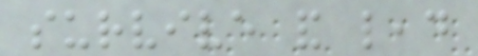survive and lead
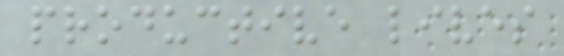productive lives
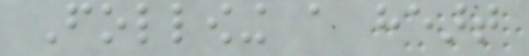Following a heart
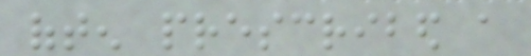often prescribed a
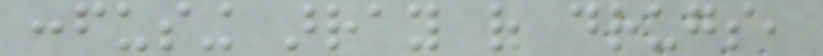confusing array of drugs,
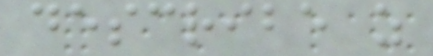describe as
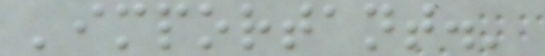'important.'
